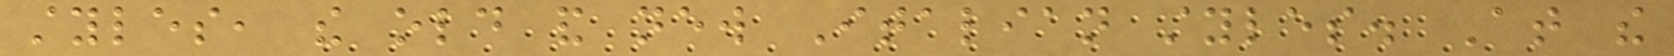styles, the old and new Italian styles. At the
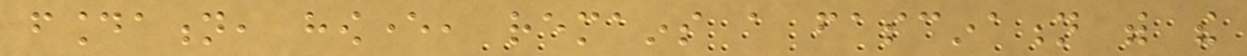foundation, however, remains a fascination with the
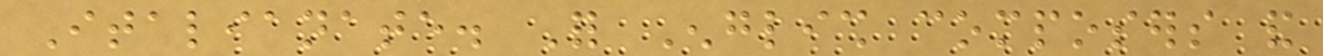Italianate. For English composers and
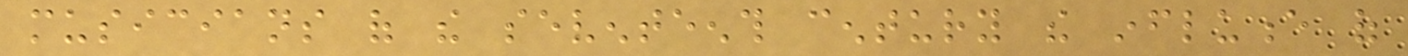musicians of the seventeenth century the influence of
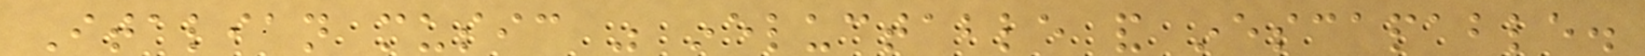Italian music was ineluctable and inescapable.
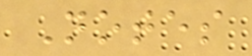Notes
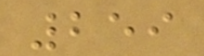259
